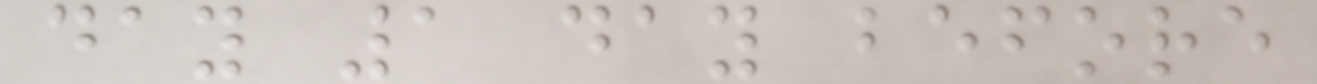day 1 day before
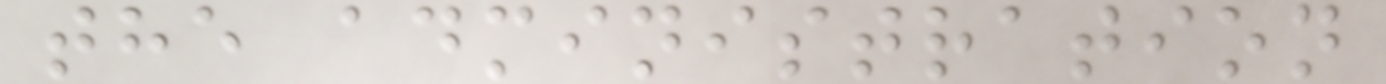the administration
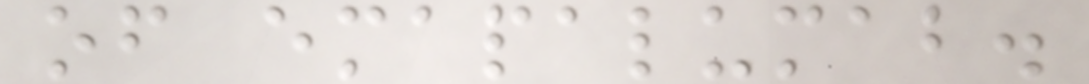of emapalumab.
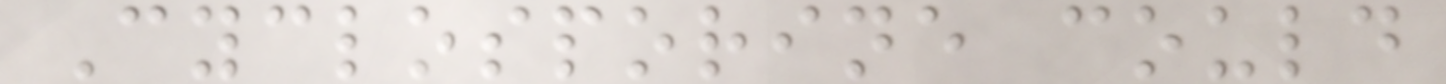Cyclosporine could
